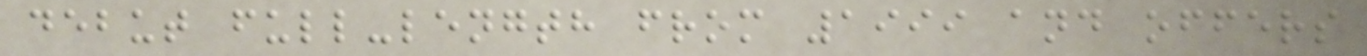debut full-length from 1999 and offers
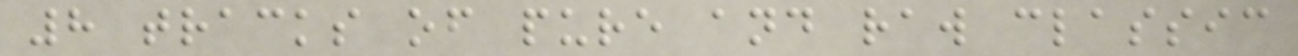8 tracks of pure and raw classic
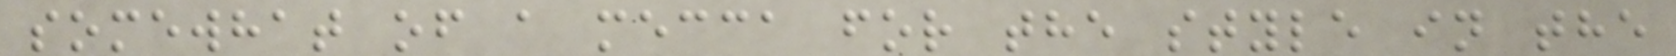somewhat of a mecca for the style in the
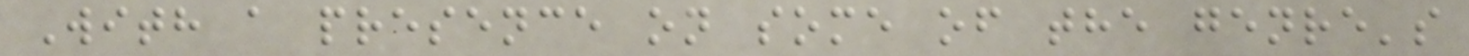With a presence on some of the genre's
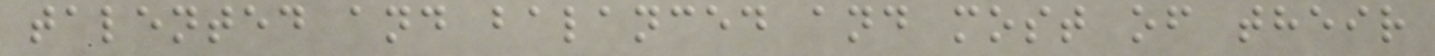talented and balanced and most of their
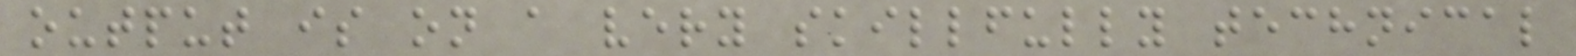output is on a very skillfully technical
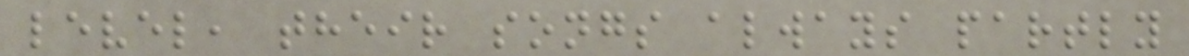level, their songs always partly
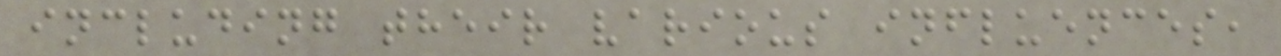including their various influences,
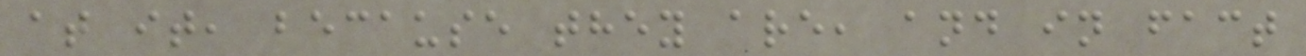at it, because they are, and in fact
